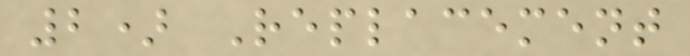2) Replacement
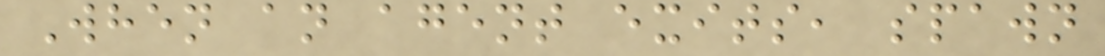When an agent exits, spawn
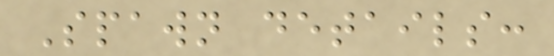Spawn details:
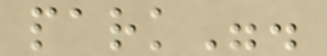park".
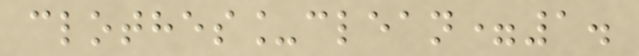clothes_clean=1.
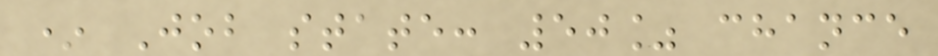* Job state: 50% chance
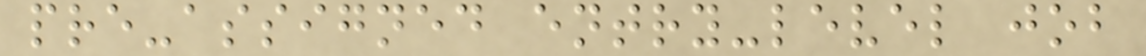pre-assigned entry-level job
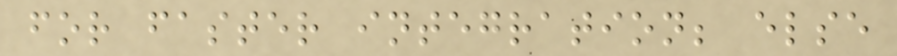for faster integration; else
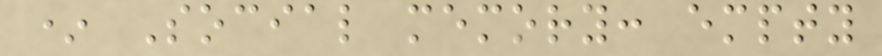* Social memory: empty
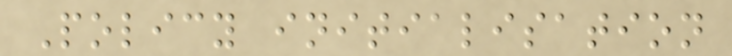Policy initialisation
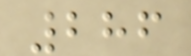286
